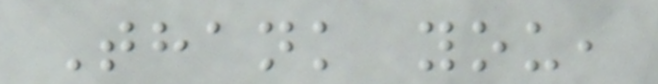Thank you,
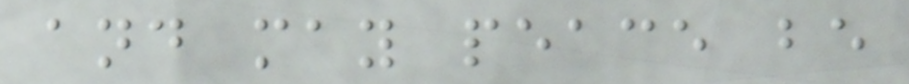and may peace be
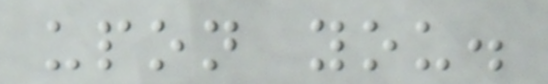upon you.
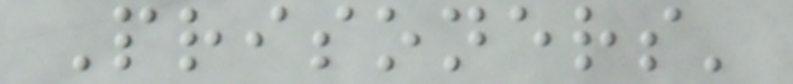Prisoners'
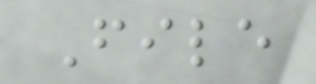File
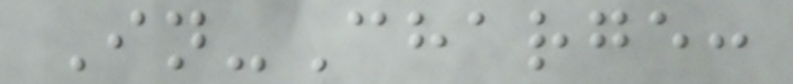In-Charge:
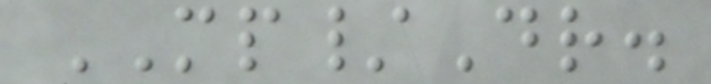MP/Dr.
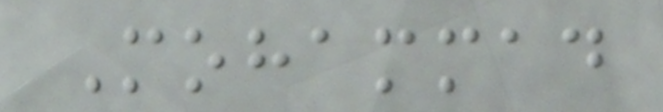Mohammad
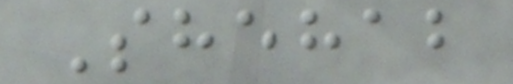Shehab
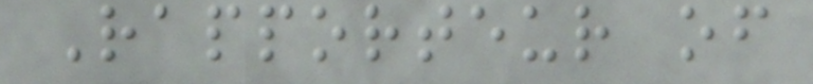Rapporteur of
